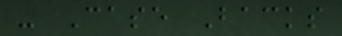- Case Backs
